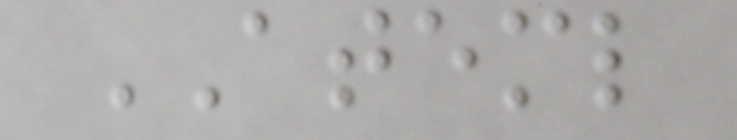ATEML
